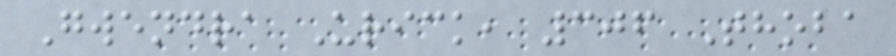Gwendra Urick, 306 Thoba
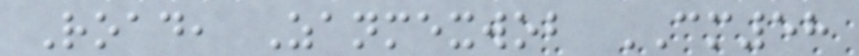Road, Zanmexwob CM58
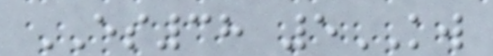ES38 5KW
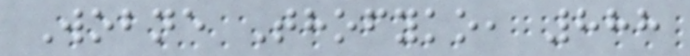Wobne Thofyko, 888
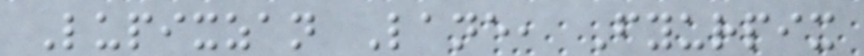Lupixzan Lane, Fyurpix
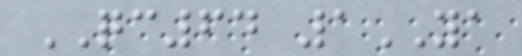QC64 1YA
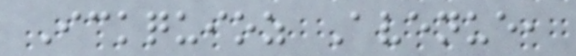Ickquioz Avenue,
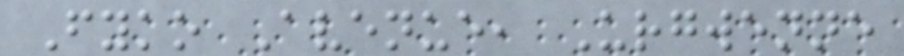Fyko Avenue, Urgwenne
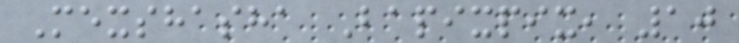Mexshasha Bapixpix, 10
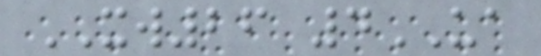XW26 4UA
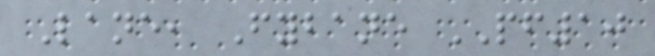Lane, Fybane PF10
